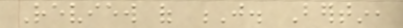Review of J. Bertin,
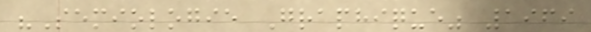"Semiologie Graphique" 1969
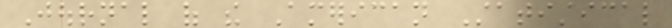Journal of the American Statistical
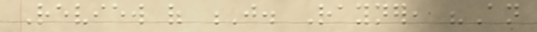Review of J. Rayner, "An
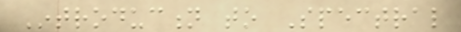Introduction to Spectral
